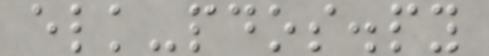elk-pdos.py
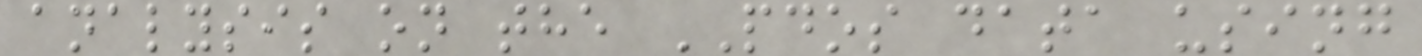analysis on the PDOS data using
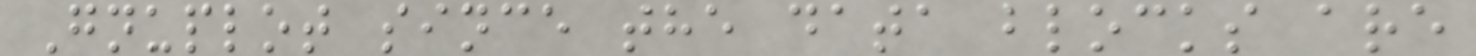Gnuplot since the data blocks are
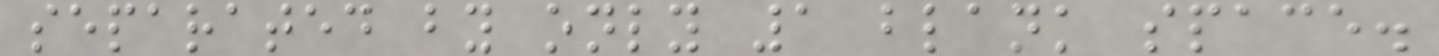separated by only 1 blank space.
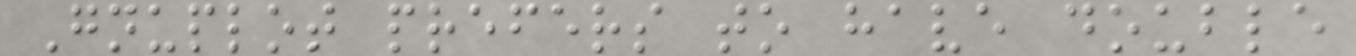Gnuplot prefers to have double
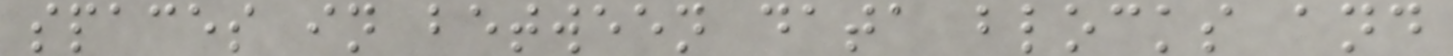spaces in between data blocks and
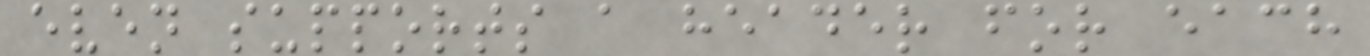even supports a header for each
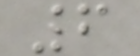6
